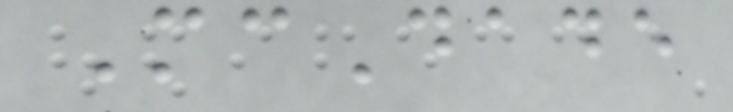McDade
